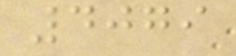4079
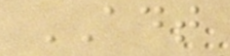ADT
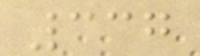337
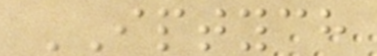IPTYCH
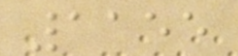1155
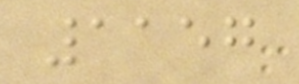1157
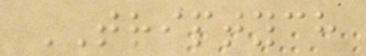TRIPTYCH
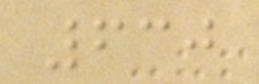630
